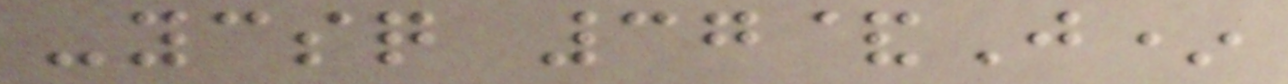-ycsq 37&J*
